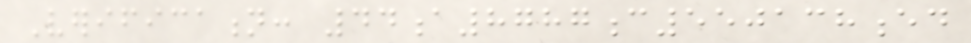Verification: 44a8787c550138ed
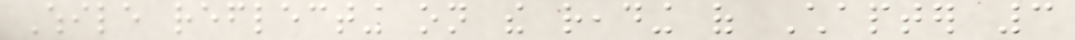While reflecting on the reading of Chapter 3
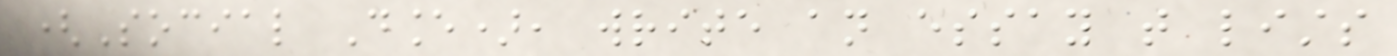(Social Dance), write an essay that lists
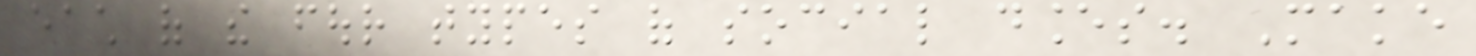each of the four types of social dances. Make
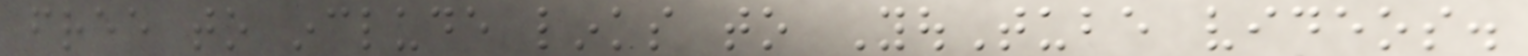free to include links to YouTube videos.
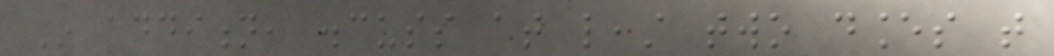In addition, discuss at least two dances that
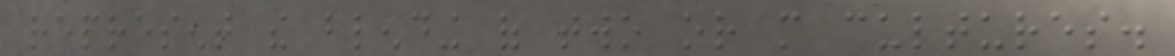represent the blending of two or more cultures.
